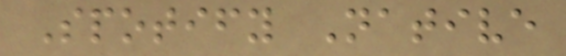Spotify Native
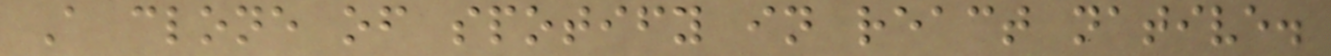A clone of spotify in react native.
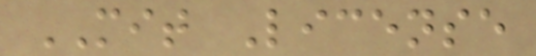MIT License
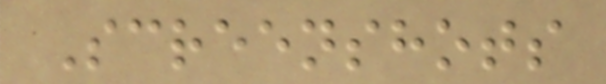Screenshots
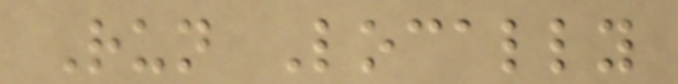Run Locally
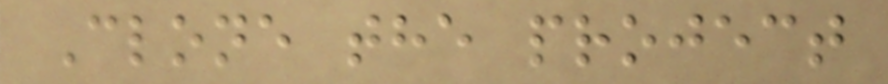Clone the project
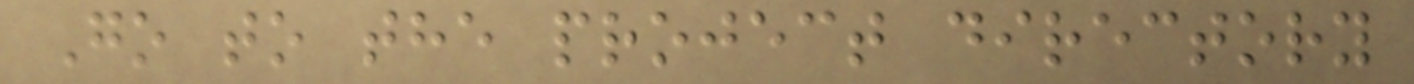Go to the project directory
